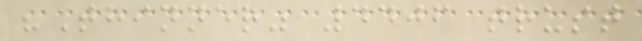"Thinner" 4406 trust
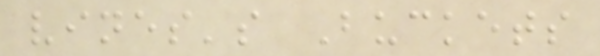vines's Buckets
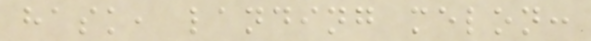hask, landing melon:
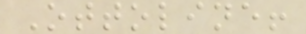Ottoline!
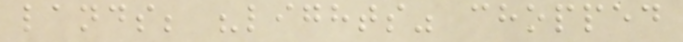lands; "lights" chopped
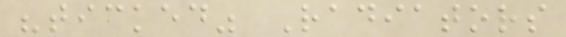"ticked" Radiators
